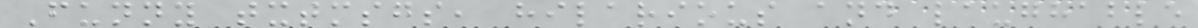Funny txtmsgs, hilarious and laughable
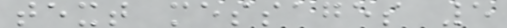text messages 5
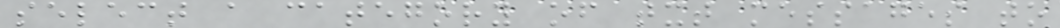select a category of txt messages to
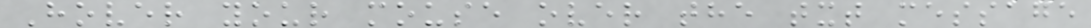Hover your mouse over the txt message
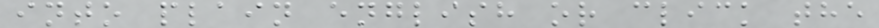into plain english or click the
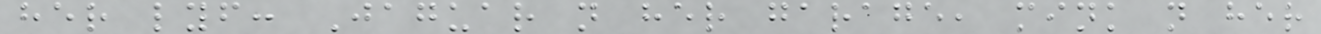her lyf: Jaguar n her garage, mink n her
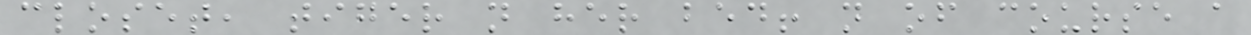closet, tiger n her bed! n of course a
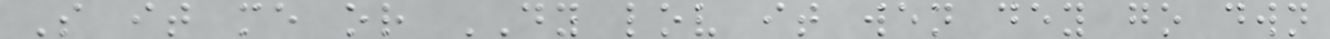S it me or DY lov it wen dey go dwn
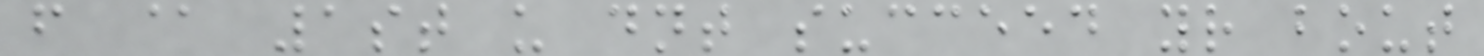f @ 1st u dnt succeed yr bout
